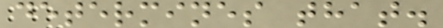determines that.
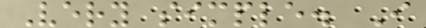Very simple. I
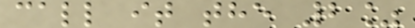call it the 2%
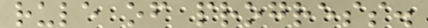rule of progress.
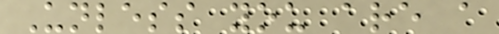Unless you are a
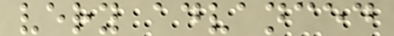very advanced
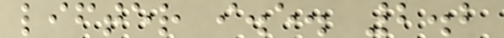lifter i.e. 2.2
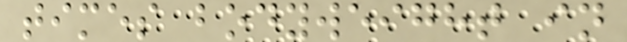times bodyweight in
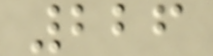226
